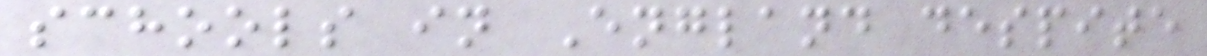schools in England despite
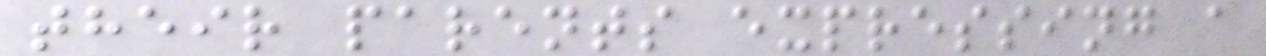their parents expressing a
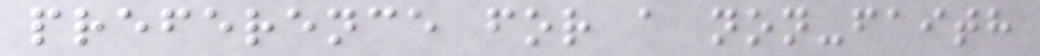preference for a non-faith
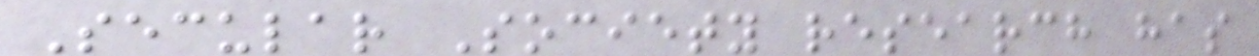Secular Society research has
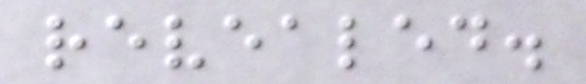revealed.
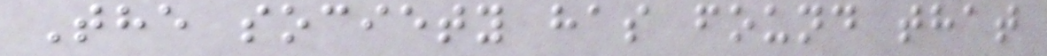The society has found that
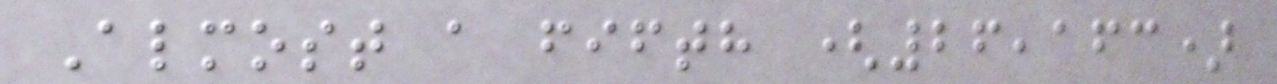Almost a fifth (26,163)
